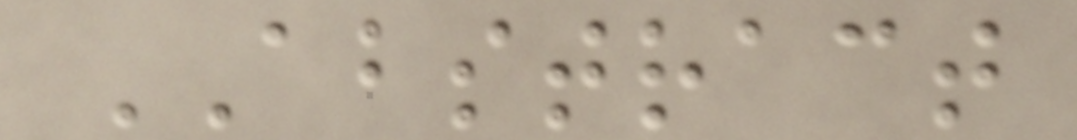ABSTRACT
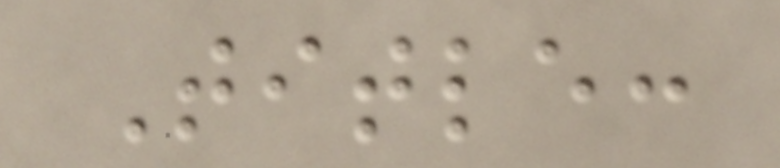Title:
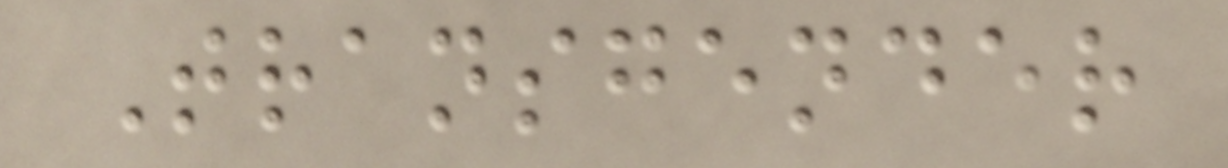Transgender
